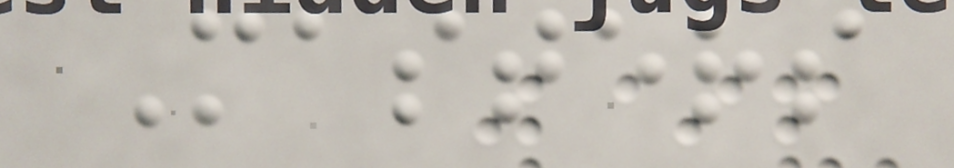Masters
